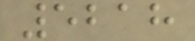5218
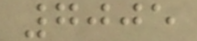7005
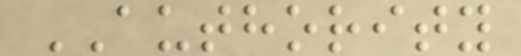AUTHORITY
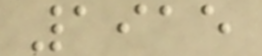1915
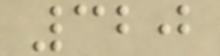320
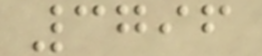3796
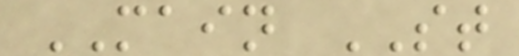MAIN ST
